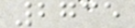2735
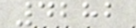4282
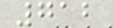712
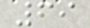69
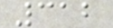312
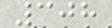308
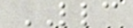LLC
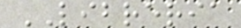LIBRERIA
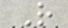R
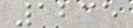1235
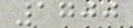1700
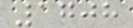1708
